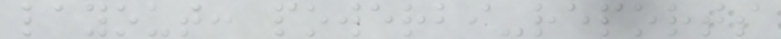layout: powerbi-reports
